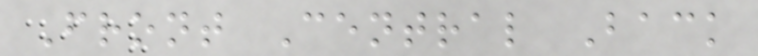Front Central Back
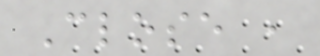Close ,
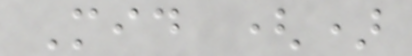Mid ()
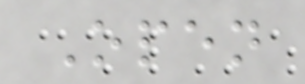Open
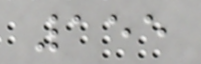155
